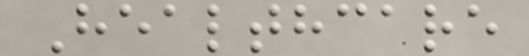Healthcare
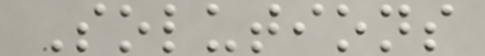Solutions
